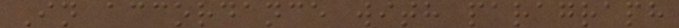In accordance with paragraph
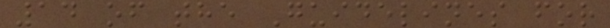14 of the Guidelines for
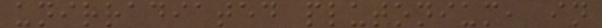unirradiated plutonium, in
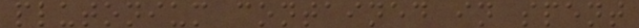plutonium contained in spent
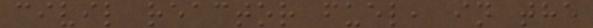civil reactor fuel, in the
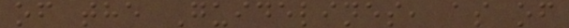of the Guidelines, as of
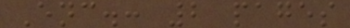Enc.: 2 pages
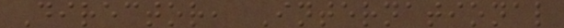Director, International
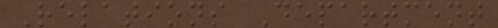Relations Department
